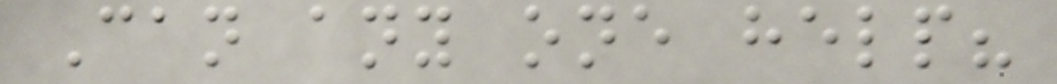Can any one help?
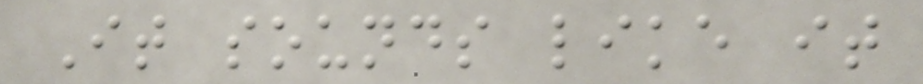It sounds like it
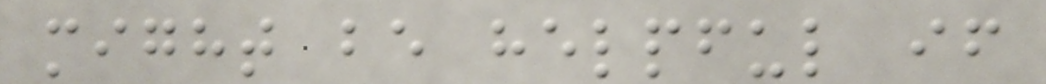might be helpful if
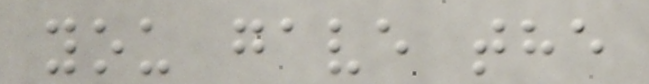you gave the
